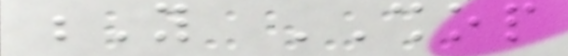Y SHOP
